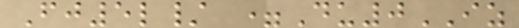Fj5l/ =Du0IZ
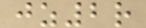jz2r
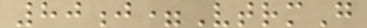80j=VtrmG
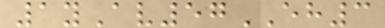1yAv57EH3
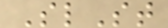SlSt
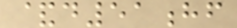&d51hf
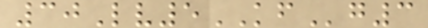30Lv5KFg3
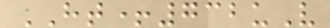HT+732uV
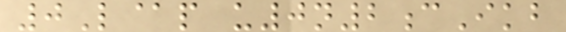0L@p u0n2cIkb
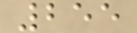255
